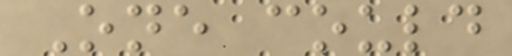One could
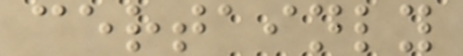certainly
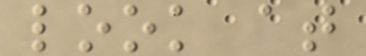look at
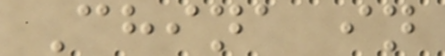China in
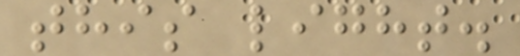this light.
